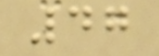47
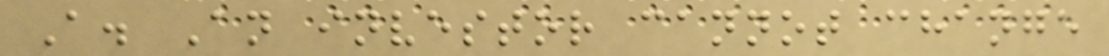A. An investor cannot change
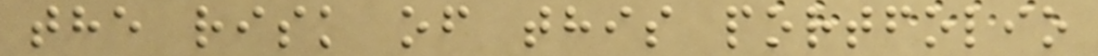the risk of this portfolio
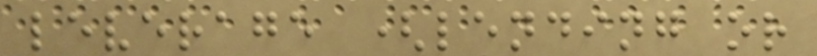leverage (lending or
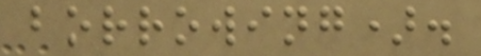borrowing).
